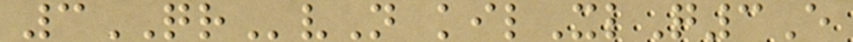3QRvN kilXlQ3E
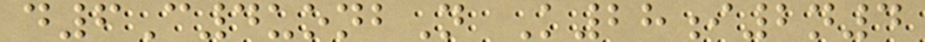d6C4uonbN K28i2n4
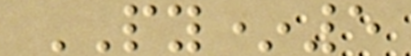PY*5
